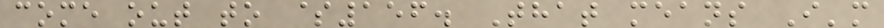come out to $156. That means I'm
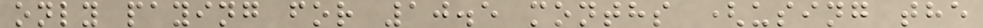only paying for 10.5 months (using the
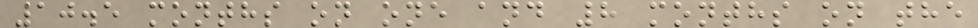10.5 months on one and 8 months on the
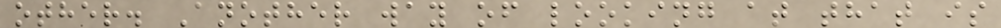other. Another way of looking at that is
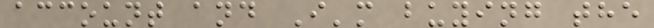account and I'm buying the
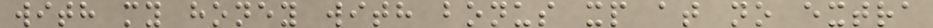with my honey with bonus xp at no extra
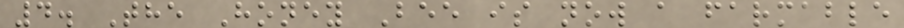4. The Honey Bee is now a farmable
